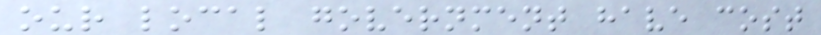our local government have cost
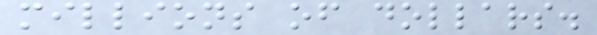millions of dollars.
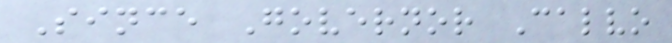Since Governor Calvo
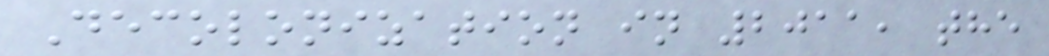Decolonization in 2011, the
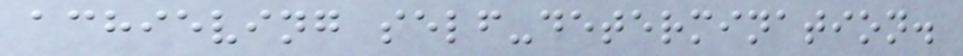achieving self-determination.
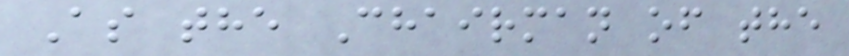As the Chairman of the
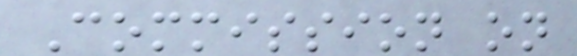Commission on
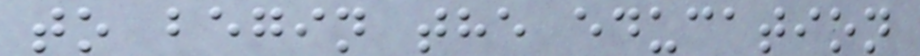to begin the education
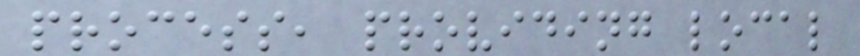process, providing local
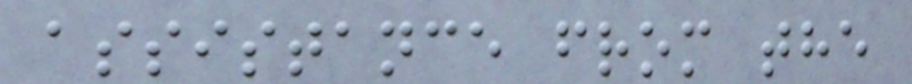assistance from the
